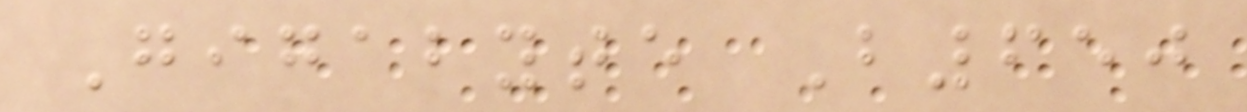Gigabyte B650
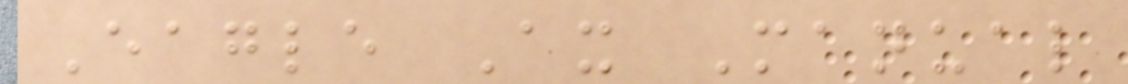Eagle Ax Manual
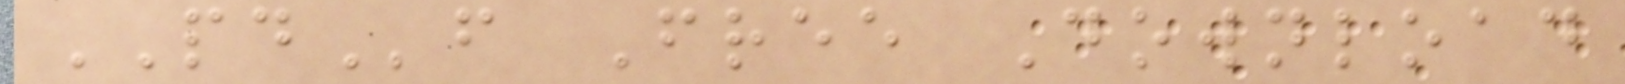PDf Free Download
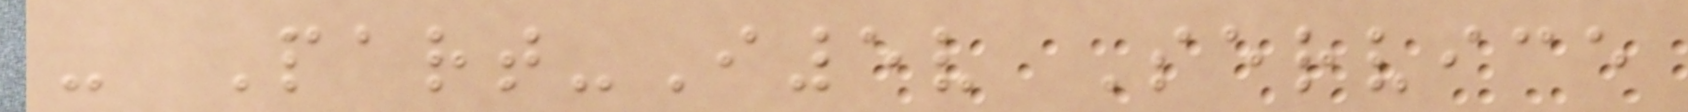- Part-I5v Service
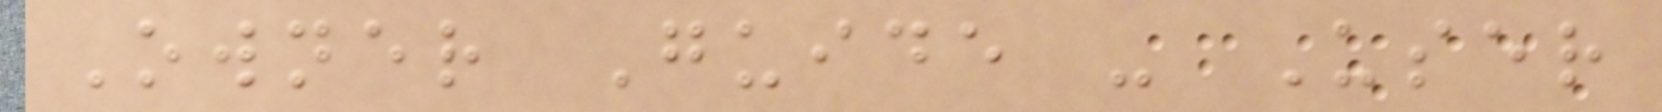Owner Guide - User
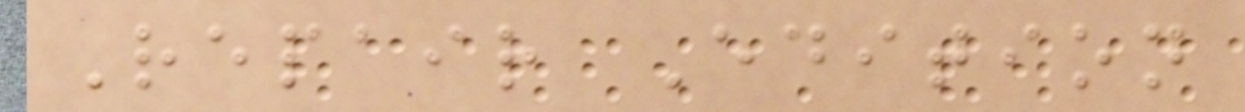Repair Edition
